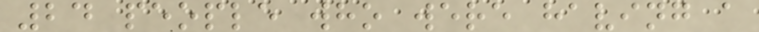24 people who were having a
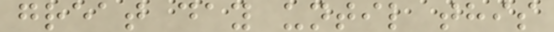great day until this
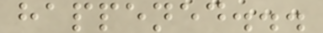happened...
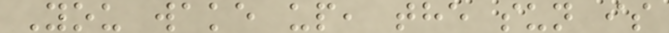You wake up, the sun is
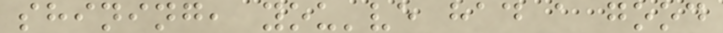shining, you've had a good
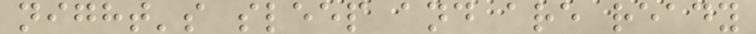night's sleep and are ready
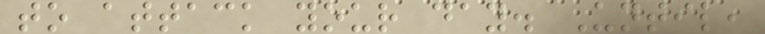to attack your day. Until,
